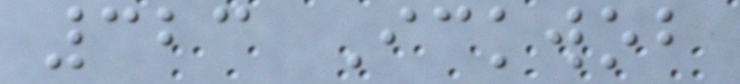323 Ickwob
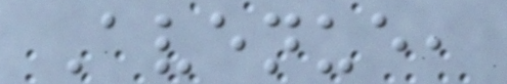Avenue,
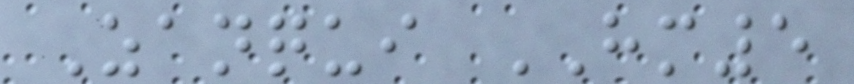Zanqui HM5
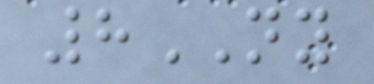8NY
